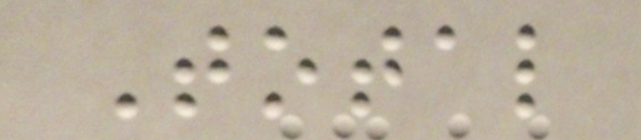Total
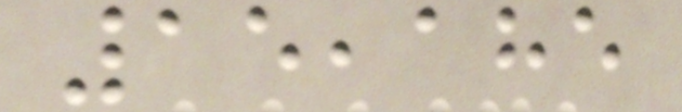15,185
